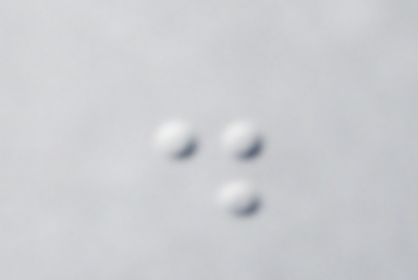.
